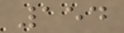154
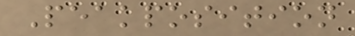Peakposition
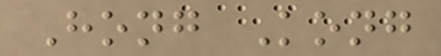Hong Kong
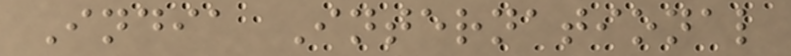India International
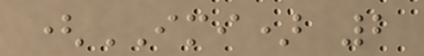(IMI) 2
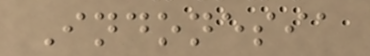Indonesia
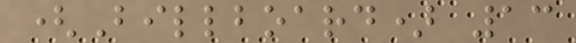(Billboard) 13
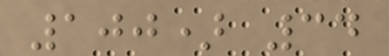100) 34
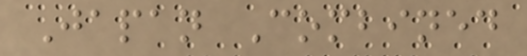Japan Combined
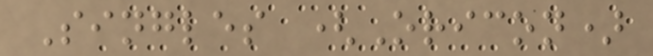Singles (Oricon)
